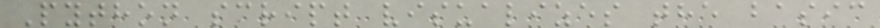Python script visualizes the basic
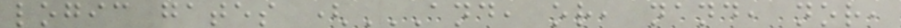logic gates (AND, OR, NAND, NOR,
